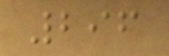296
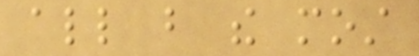all but the most
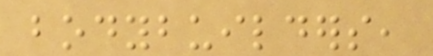bodybuilders,
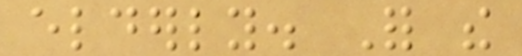elderly. For the
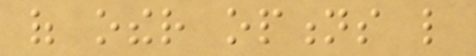of other options like
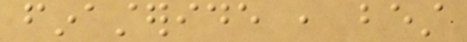finasteride , best
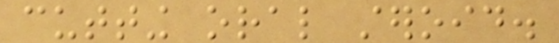cutting oral steroid.
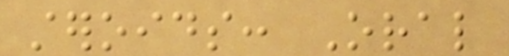steroids: Oral
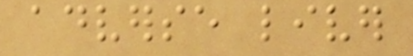adverse liver
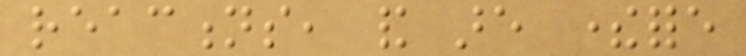reactions, and are therefore
